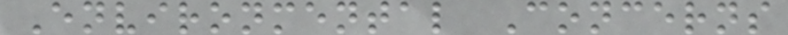Environmental Concerns
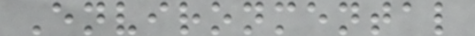Environmental
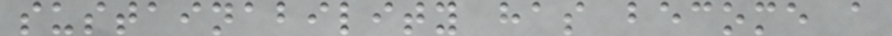sustainability has become a
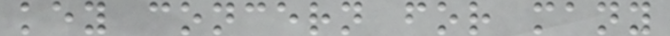key concern for many
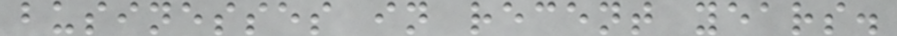businesses in recent years.
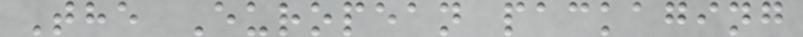The European packaging
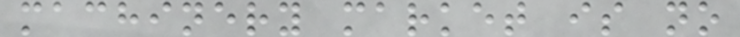machinery market is no
